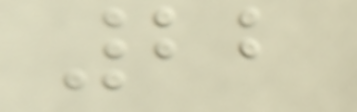22
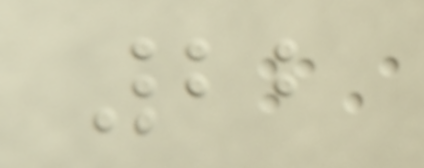22
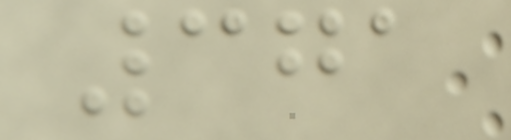371
